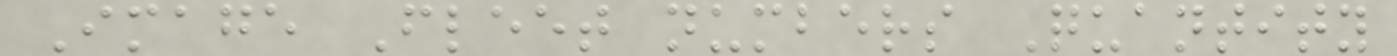Image Fleet numbers Quantity
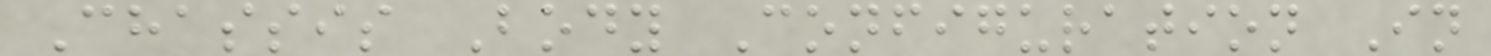Chassis Body Configuration In
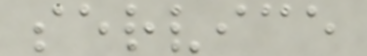service
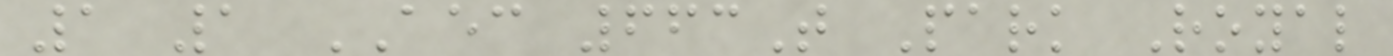1 1 AEC 663T Park Royal
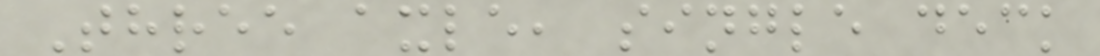Three axle, single deck
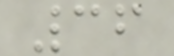36
